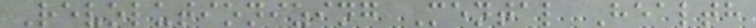Revolutionizing Mental Health
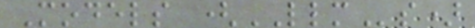Models (LLMs)
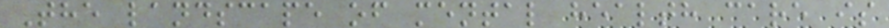The landscape of mental health care is
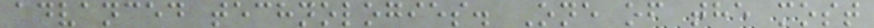advanced technologies. One of the most
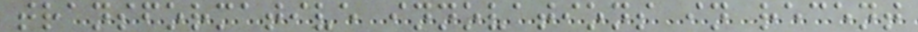transformative innovations in recent
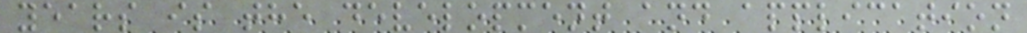years is the development and application
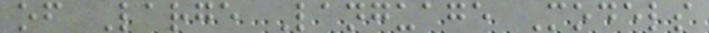of Large Language Models
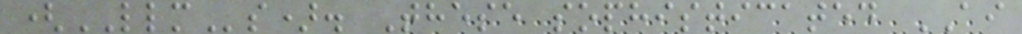(LLMs). These sophisticated AI
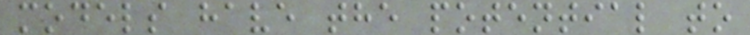models have the potential to
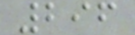296
